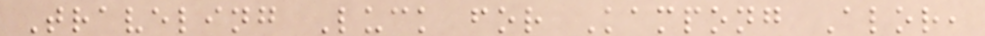Traveling Luck for Kampong Alor,
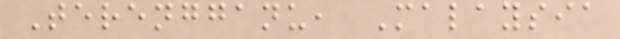Terengganu, Malaysia
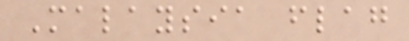Malaysia flag
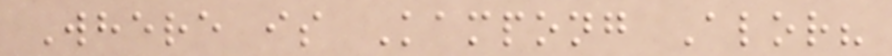Where is Kampong Alor?
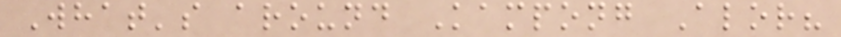What's around Kampong Alor?
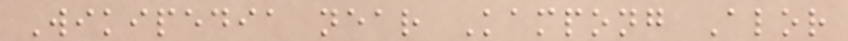Wikipedia near Kampong Alor
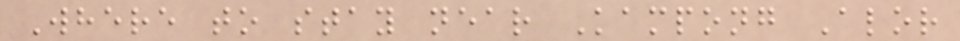Where to stay near Kampong Alor
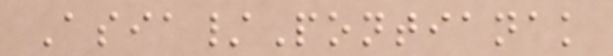Asia/Pontianak
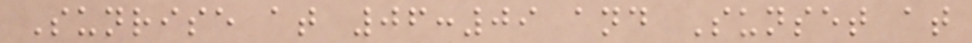Sunrise at 06:09 and Sunset at
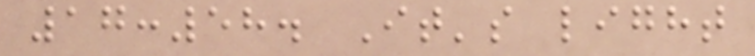17:58. It's light
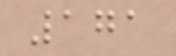171
